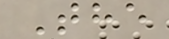The
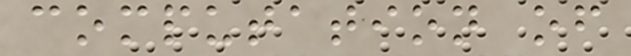computation of
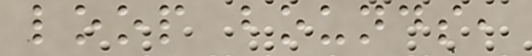loop bounds,
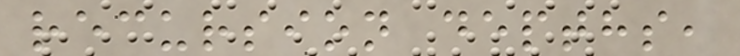recursion depths,
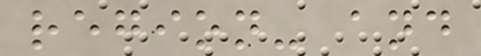region- and
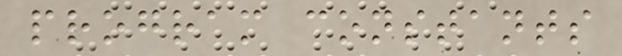program constants
